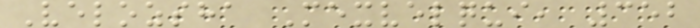Velozsha Mexvelqui, 352
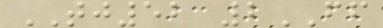TJ52 2FF
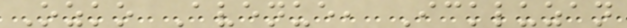Ozko Avenue, Ickluzan
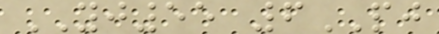YJ55 6PJ
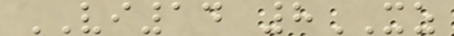VI14 8XZ
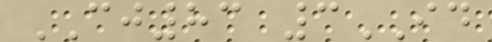CJ83 3ID
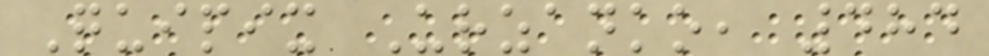Quipix Urzanko, 484
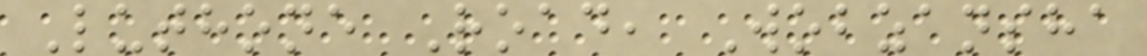Luthone Road, Wobzansha
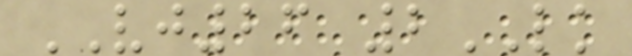VJ26 2LK
